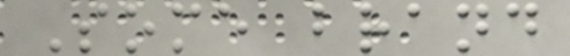Some brand
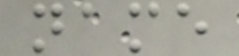name
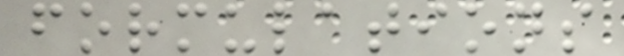formulations
